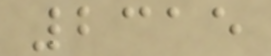2315
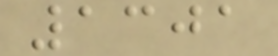1301
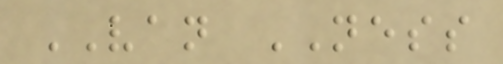VAN NESS
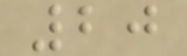20
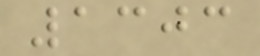1303
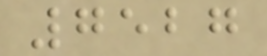7527
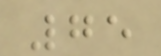75
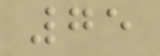75
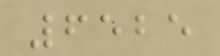6525
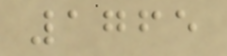1765
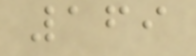169
